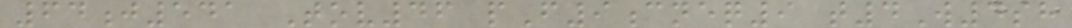64j541 Tov46 pF9cneq9 t4W4sh
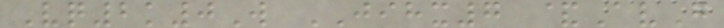Vq2k0W JIHX7 &AvG
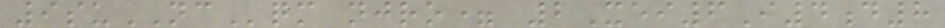9suNCqm njro= 2Xei6I4d8
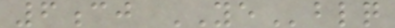6cj YEblq
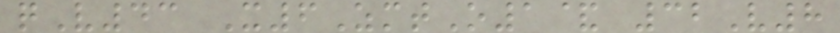qV43 X6ZmtO1& 32V8
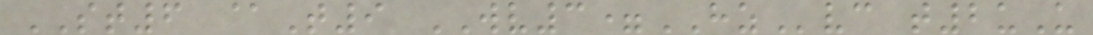ST6 @T9 WV3=HZvc t2uU
